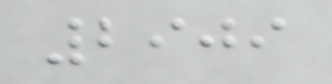2909
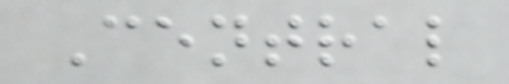Central
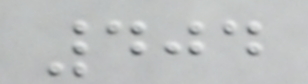404
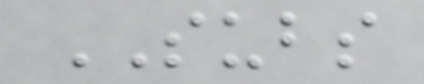SUBS
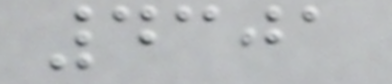4301
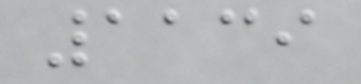1139
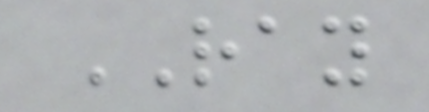RAY
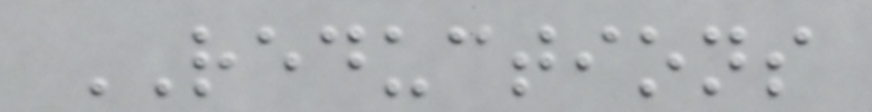REDUCTIONS
